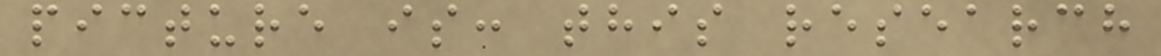picture is: this research
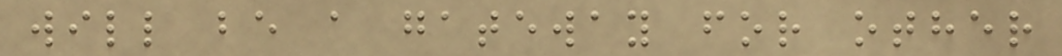will be a gateway for other
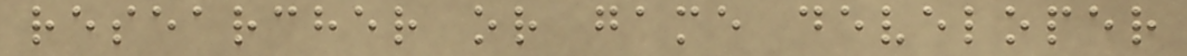researcher or game developer
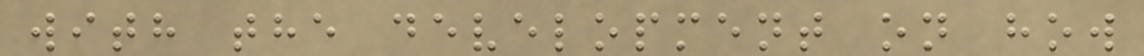with the development on how
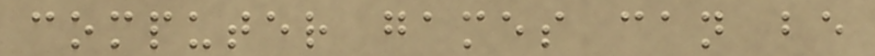computer games can be
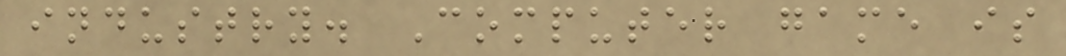industry. Computer game is
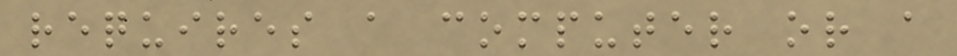requires a computer or a
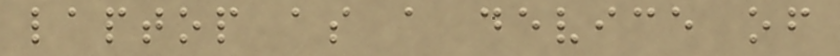laptop as a device of
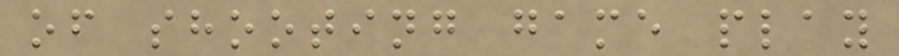of shooting game play
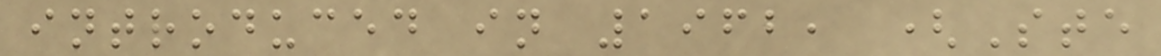introduced in 1962, (Ste
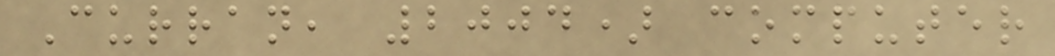Curran, 2004) computer
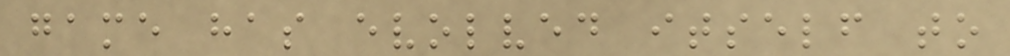game has evolved itself to
